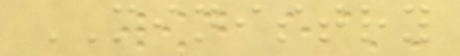MINISTRY
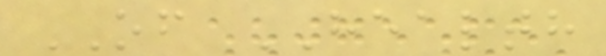OF HEALTH
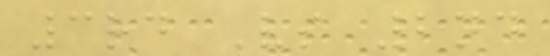3rd Vs 2nd
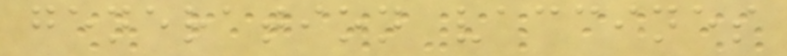generation vaccines
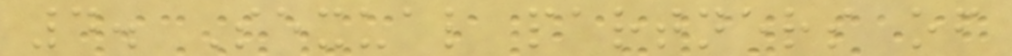4. Sexual partners of
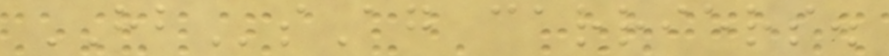HBsAg carriers.
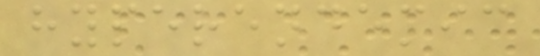hyperendemic
